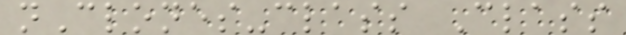nClones-class Class
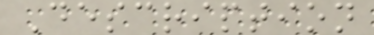Description
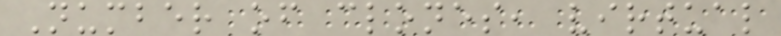Number of clones, virtual
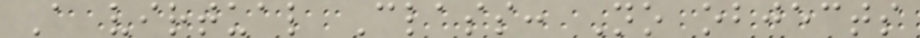A virtual Class: No objects
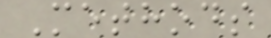Methods
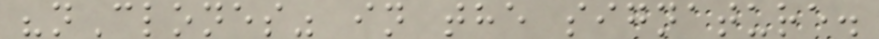"nClones" in the signature.
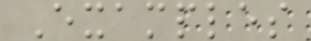Examples
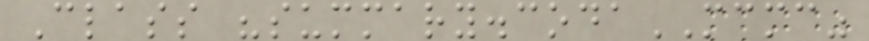Class "summary.codaMCMC"
